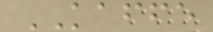KAFFE
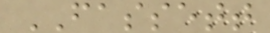FASSETT
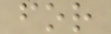for
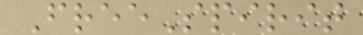FreeSpirit
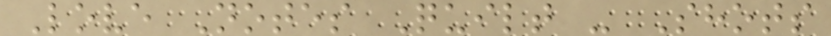Love Notes Quilt - Shots
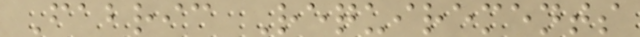Fabric Requirements
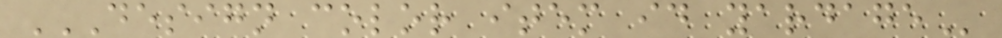DESIGN COLOR ITEM ID YARDAGE
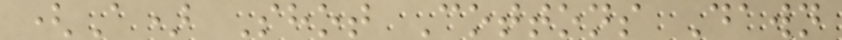(A) Shot Cottons Dawn
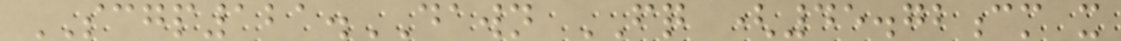SCGP121.DAWN FQ (45.72cm x
